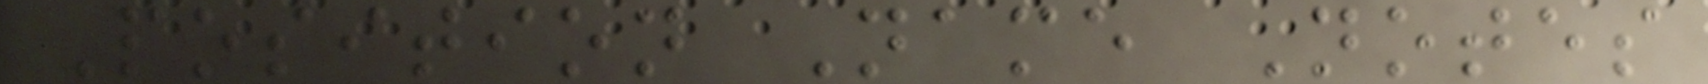Position Name Notes
